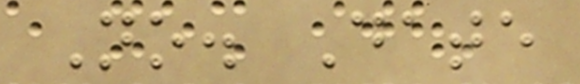No. Date
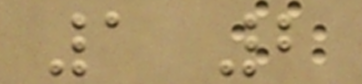1 2
